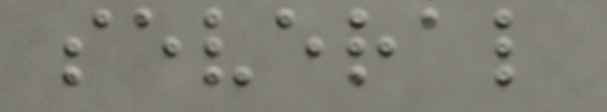several
